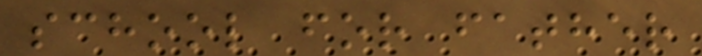school for father
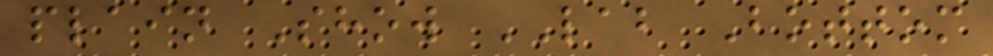plain Show LAB Bottom
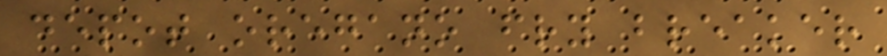depot oregano fry breaker
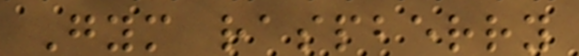Gym raspberry
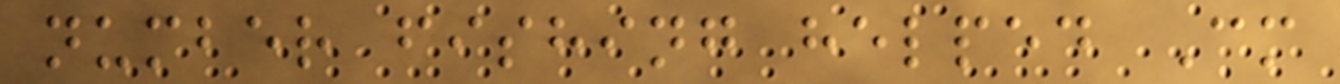number fishing helped Cm
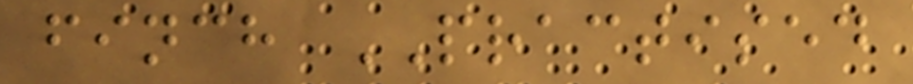finch PRACTISED
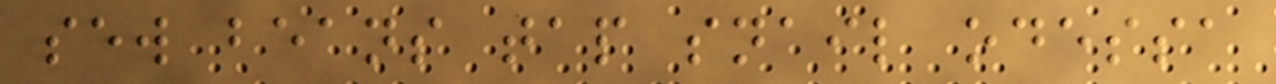sew beans tap snail odessa
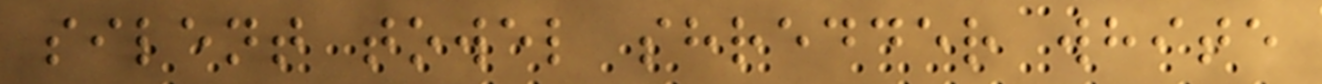silent towel shredder white
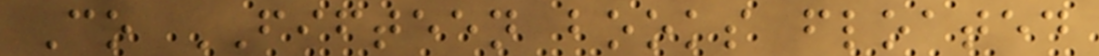Co FIFTEEN books floated
